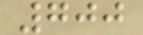700
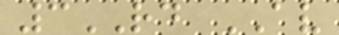3RD AV
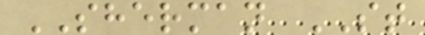SHERMAN ST
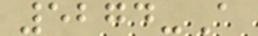5274-A
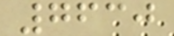7630
